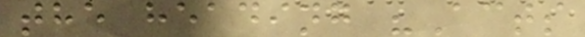the heading "Acts
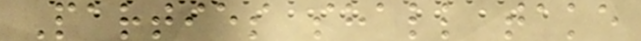Parties shall take
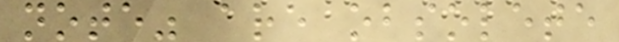note" are obsolete
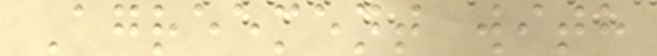Agreement with
